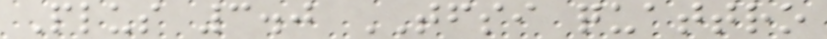Plus 3.0 TFSI quattro
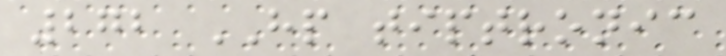272 HP tiptronic
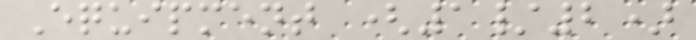Equipment (1/2)
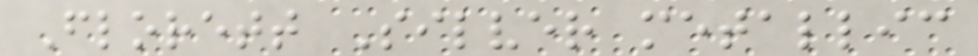Florett Silver metallic
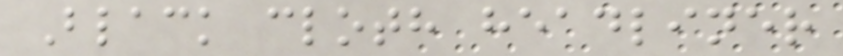Black cloth headliner
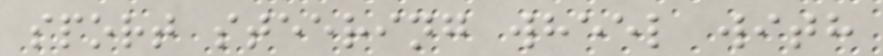sport steering wheel with
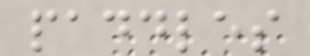paddles
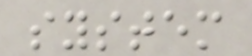system
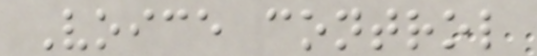Voice control
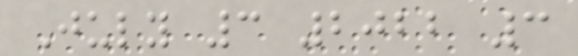July 3 2022 3
